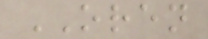OREN
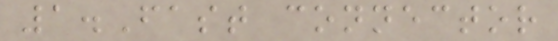1.Fast connector
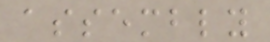assembly
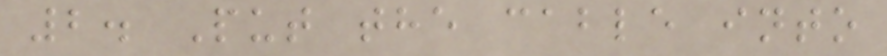2. Put the cable into
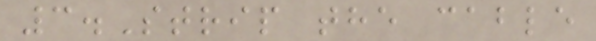3.Strip the cable
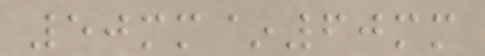50mm~60mm
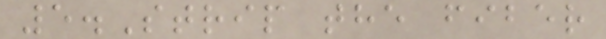5.Strip the fiber
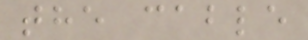the cable
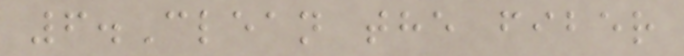6.Clean the fiber
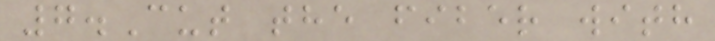7.Cut the fiber with
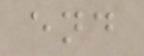end
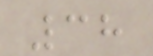38
